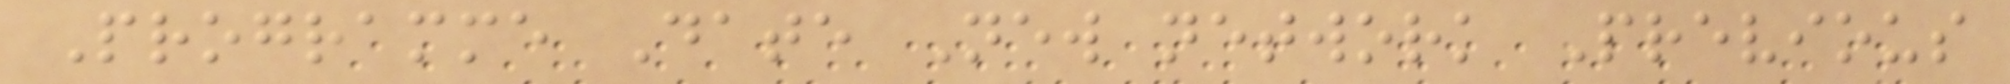Programme Date New network Previous
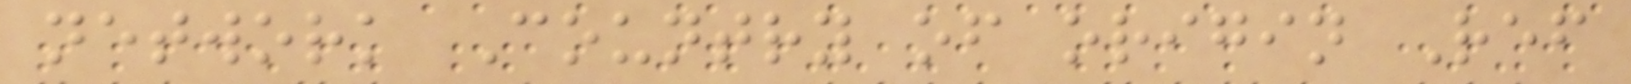network Country of origin Ref
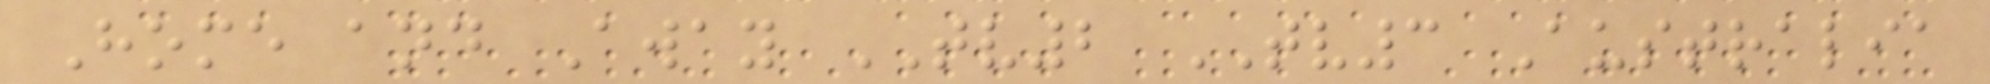Home and Away TV2 TV3 Australia
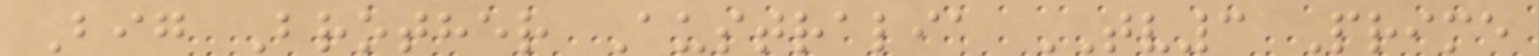Big Brother Australia TV3 Prime
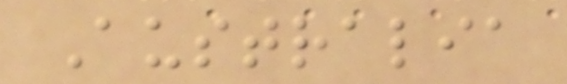Australia
